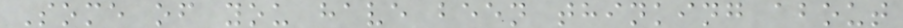Some of you have been thinking about
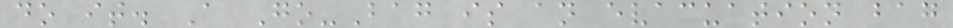do it. A Go-Bag is an evacuation bag
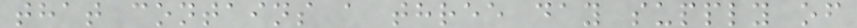that contains a three day supply of
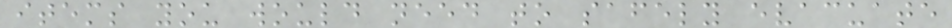items you would need to safely evacuate
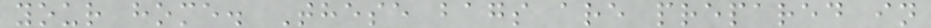your home. These bags are prepared in
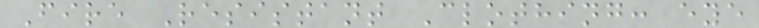Fire Resistant Clothing: eye
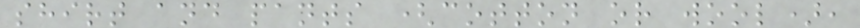shirt and pants (cotton or wool),
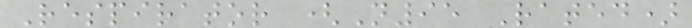Respirator (N95 Rated)
